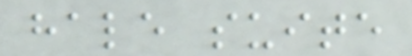hale suite
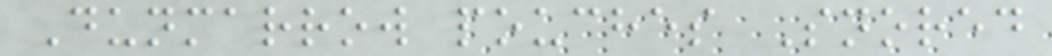Dunmarrow pouches Snored
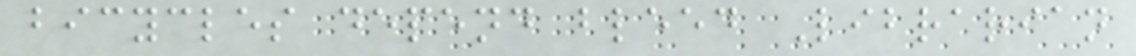bicycles depend bleed Librarian
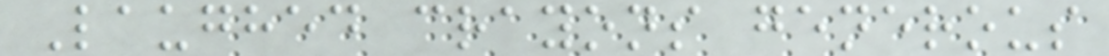Laughed crayons generous
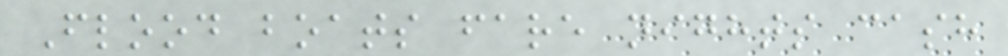Flood boats fare nights cash
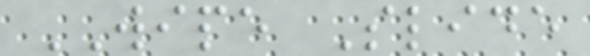WIPE Slide
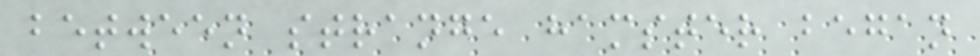between strange hamster began
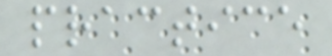practice
